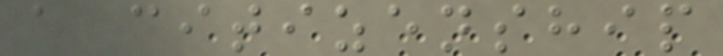a citizenship
